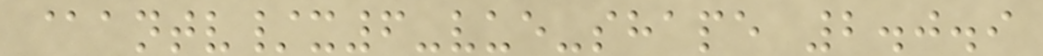@antv/x6-vue-shape 2.0.9
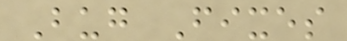Bug Fixes
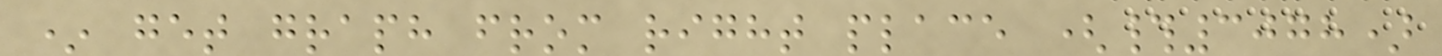* get graph from right place (#3078)
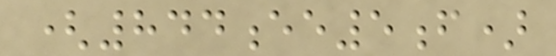(844ee5f)
